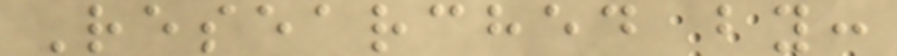Researched by:
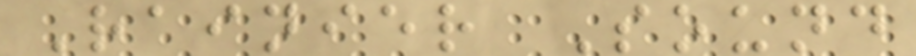Rainier Sound
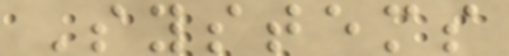Systems
